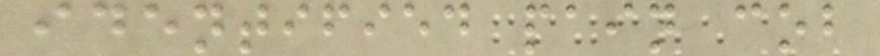identified pain cob
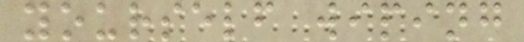yourself wiping
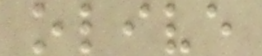olive
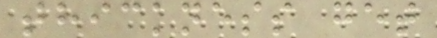thickness get
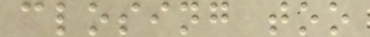closing too
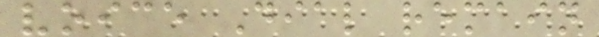voice Dial remain
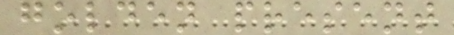golden present
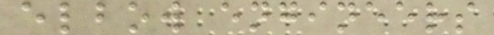elbow engineers
